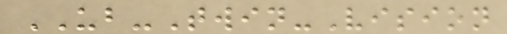UB-Twin-Vision
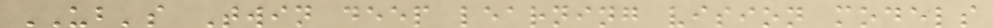UB's Twin deep learning vision models
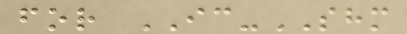for IC-SHM
